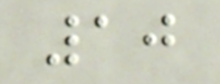10
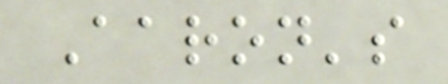Aaron's
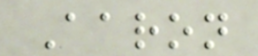Aaron
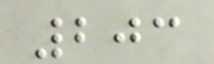203
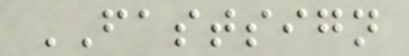FASTSIGN
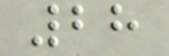28
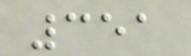351
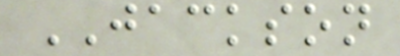JACKSON
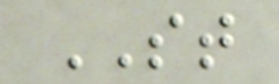ST
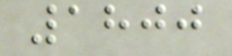1800
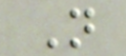N
